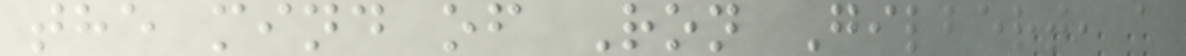the mind of Ron Gilbert, a
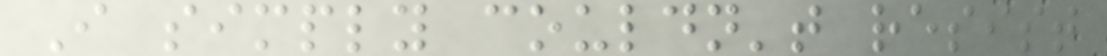I simply couldn't resist
